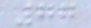77
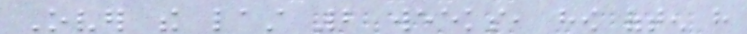Over the last 2 weeks, how often have
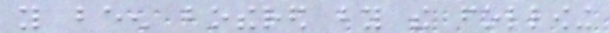you been bothered by the following
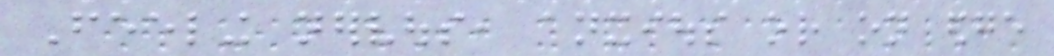Feeling nervous, anxious or on edge
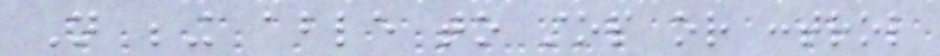Not being able to stop or control
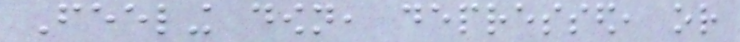Feeling down, depressed, or
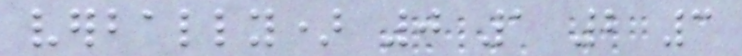verbally) 0 1 2 3
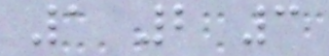1 2 3
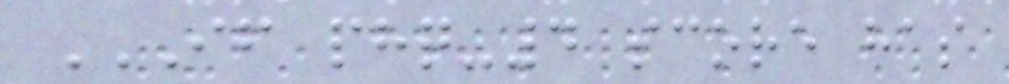IF PHQ-4 SCORE HAS
